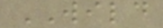WILD
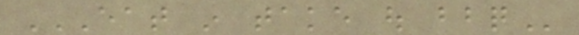EAT IN TAKE OUT BBQ
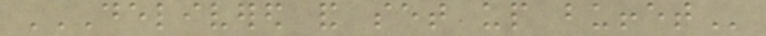DELIVERED AND SET UP BUFFET
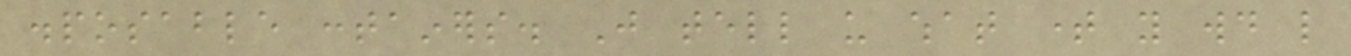disposable containers. Just tell us what time you would like
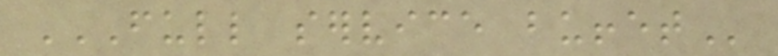FULL SERVICE BUFFET
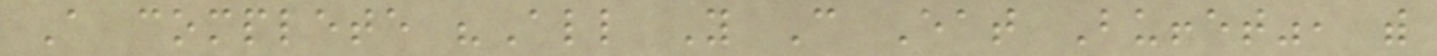A complete "All You Can Eat Buffet", with
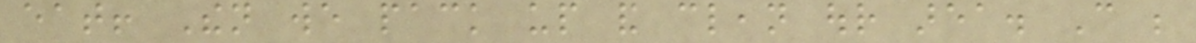eat! Then we pack up and clean our area. Can be
